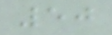50
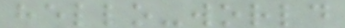hello-world
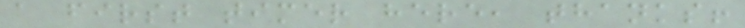a first timer here, thanks!
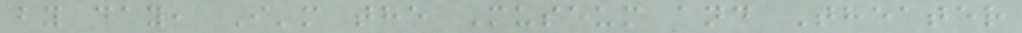by day, I'm the Museum and Theater
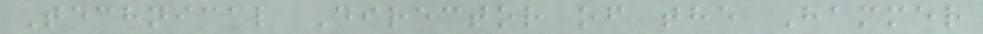Technical Director of the Hammer
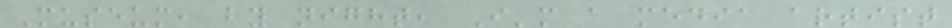Museum, by night, I'm a media artist
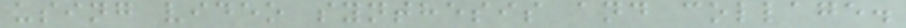using video synthesis and collage.
